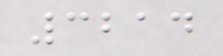3214
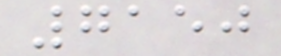7150
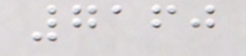7160
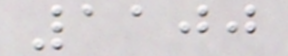1100
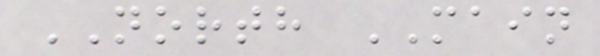NORTH MAIN
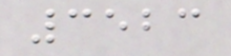3523
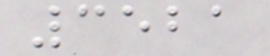3521
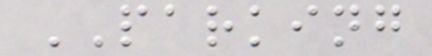PARKING
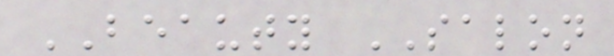BEAUTY SALON
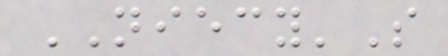NIECY'S
